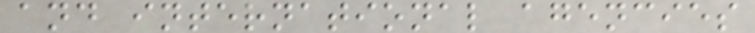and international agencies
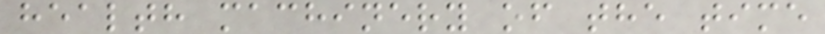health machinery of the time
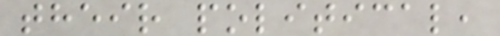their political,
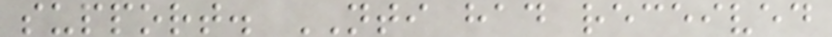support. NTI had received
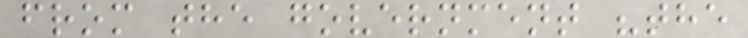from the government "the
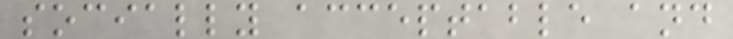socially acceptable and
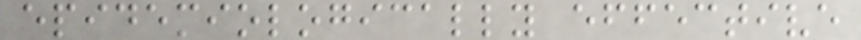epidemiologically effective
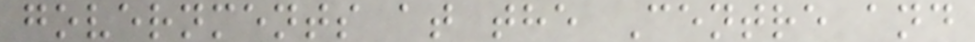governments at the Centre and
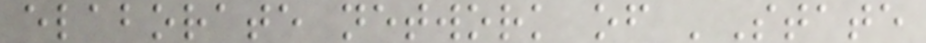elaborate network of 'State
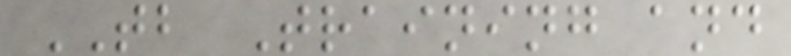TB Training and
